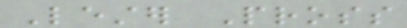Lester Pross
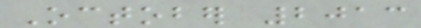October 2013
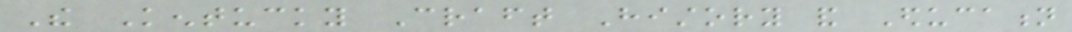The Kentucky Craft History and Education
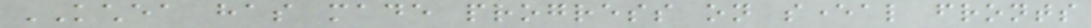KCHEA has made progress on several fronts
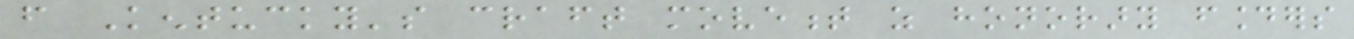from Kentucky's craft movement as honorary founders
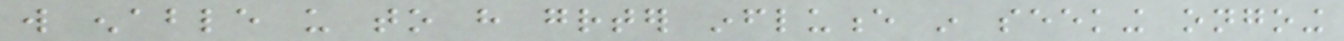will enable us to have greater influence in seeking ongoing
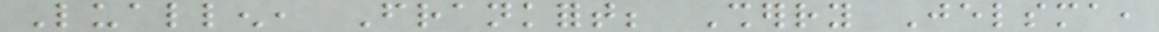Luallen, Frankfort; Sherry Jelsma,
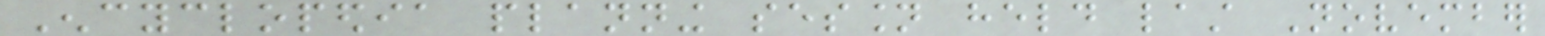Encyclopedia planning session held last November
